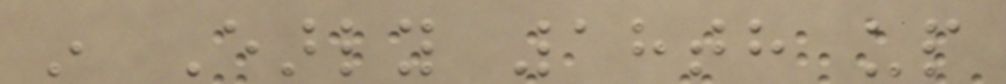in Early 18th up
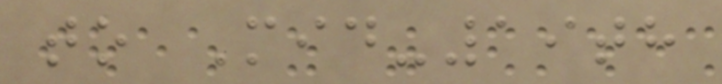to Mid-19th
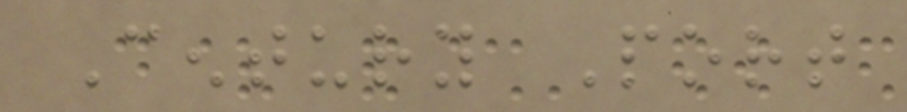Century Port
